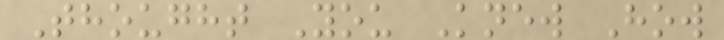Thought You Knew How
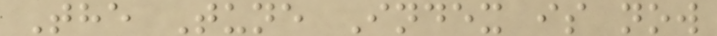The Tune Index is now
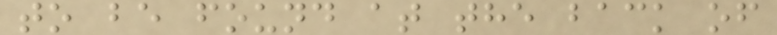to be found at the back of
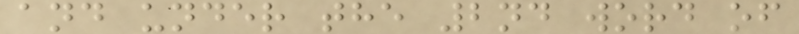and under the 2nd word of
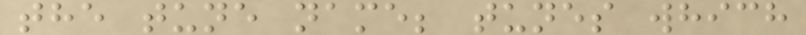the tune name; tunes which
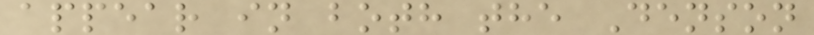appear in both the Denson
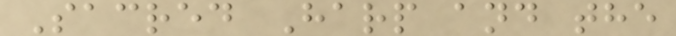Sacred Harp and the
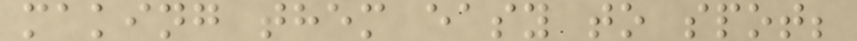making them easy to spot;
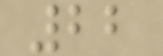22
